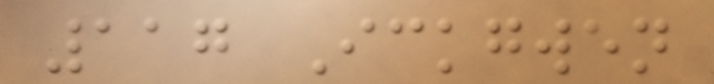117 Ickgwen
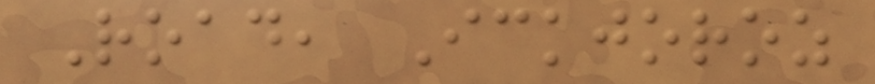Road, Ickjoroz
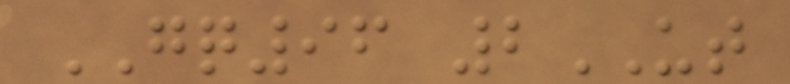GQ96 2UT
